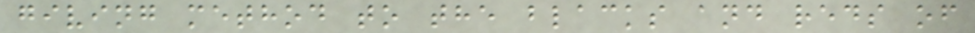giving method to the blacks and reds of
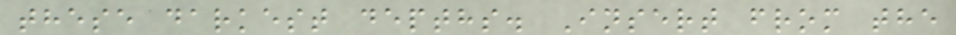these darkest depths. Insert from the
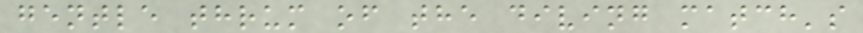gentle thrum of the diving match's
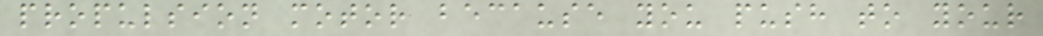propulsion motor because you push to your
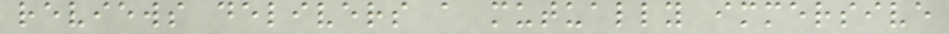reviews delivers a mutually immersive
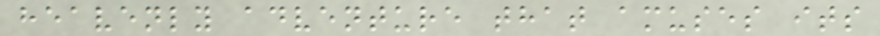heavenly adventure that amuses its
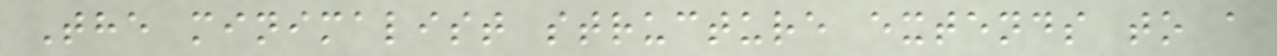The minimalist structure extends to a
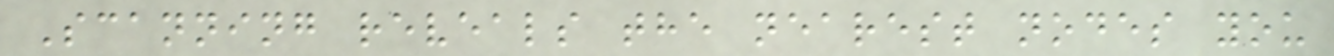Scanning reveals the nearest nodes you
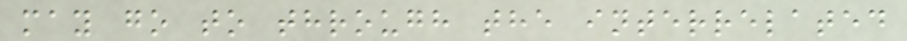may go to through the interrelated
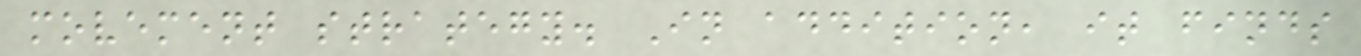movement strategy. In addition, it finds
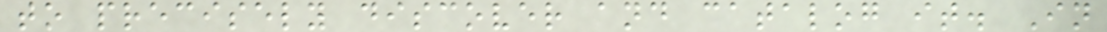to precisely discover and catalog it. In
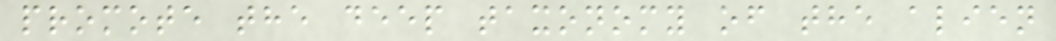promote the deep taxonomy of the alien
